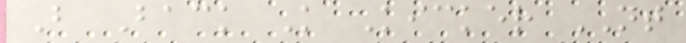B Back K Kicker NT
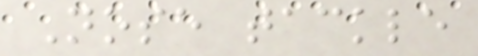Nose tackle
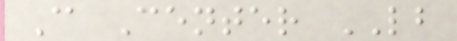C Center LB
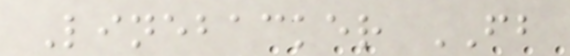Linebacker FB
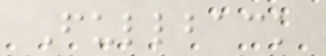Fullback
